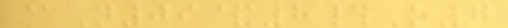@N09&8#O7
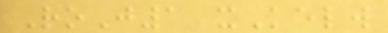RoJ1 xKelw
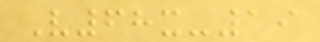V68x-19
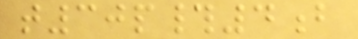t30p#4b
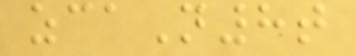zcaN8t
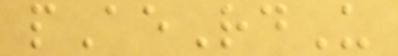pAeRdU
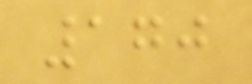170
